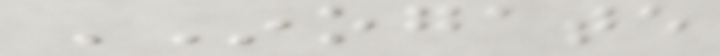INOGATE
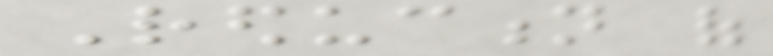Reduction of
